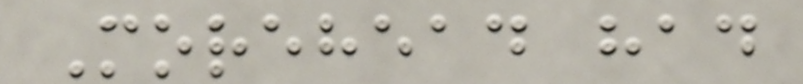Morehead had
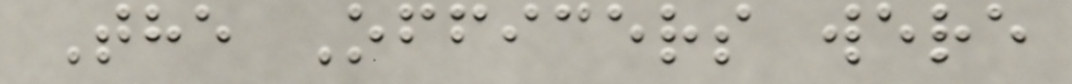The Officers were
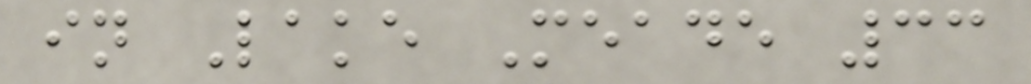in Lake Meade 33
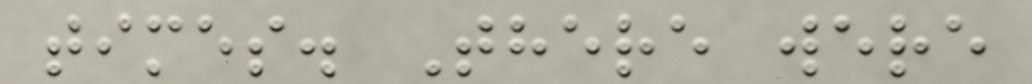times. There were
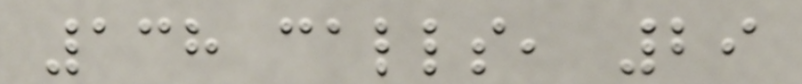138 calls, 29
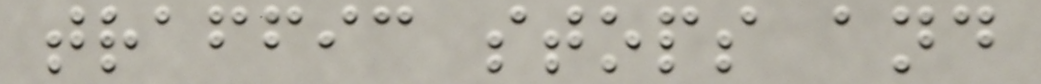traffic stops and
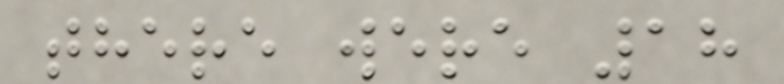there were 18
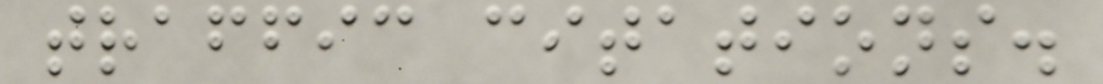traffic citations.
